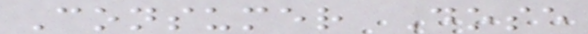Consumer Dose
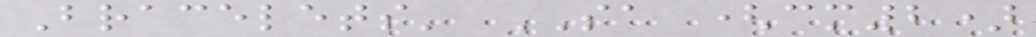Bracelets' SA (cm2)
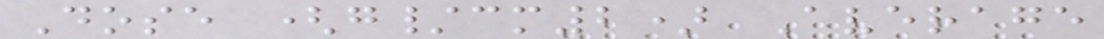Dose (g/cm2) Average
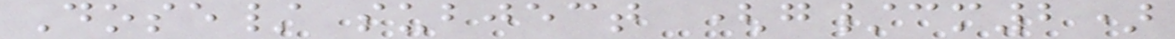Dose/ subject (g/cm2)
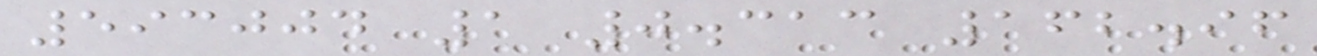593004 1 0.313 162.96
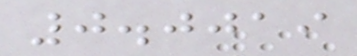0.0019
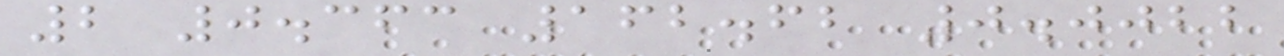2 0.363 162.62 0.0022
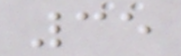35
